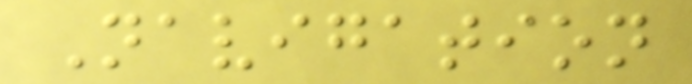Navigation
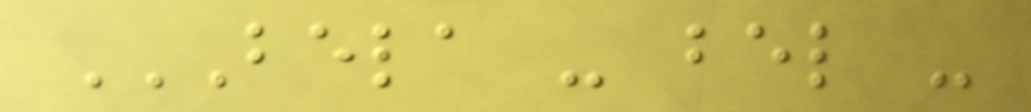BELA - BEL -
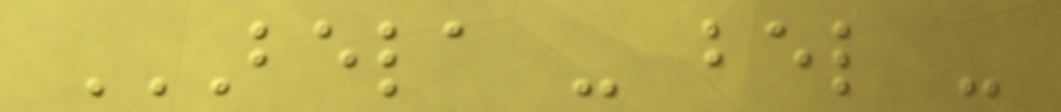BELA - BEL -
